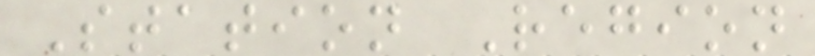Station Region
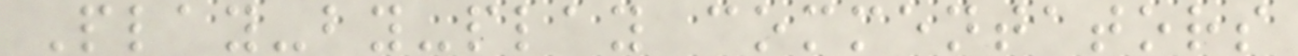Play-by-play commentators
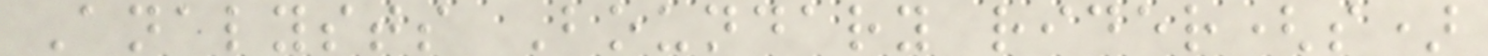Analysts Boundary rider(s)
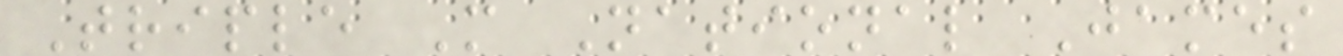Triple M National James
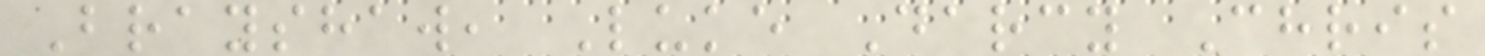Brayshaw, Luke Darcy Chris
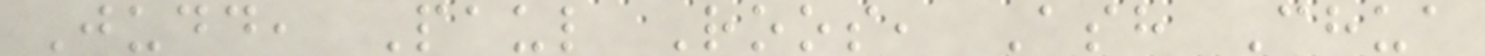Judd, Paul Roos, Ash Chua
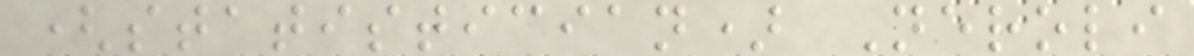(statistician) Neroli
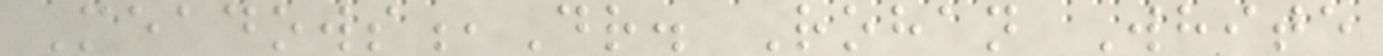Meadows,Dr. Rohan White
